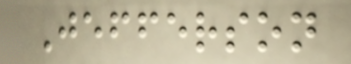Jefferson
